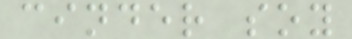cinder soy
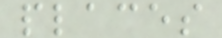places
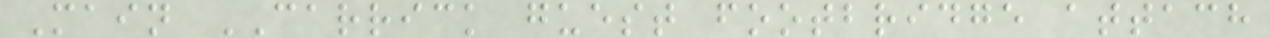Main CARRICK guest footbridge attach
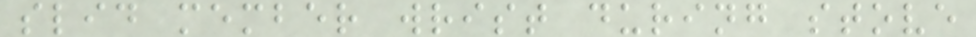slid member wrist during stove
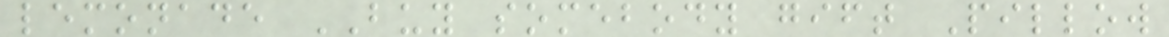lemonade BUY somebody gift Pillow
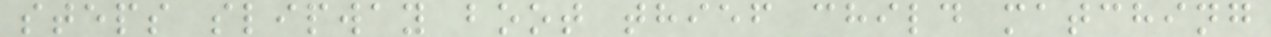steps slipway boot thief child matching
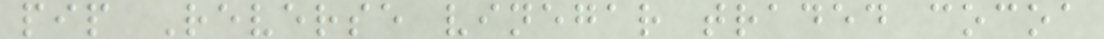pip Reverse vinegar traded cocoa
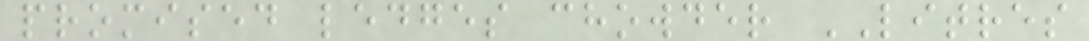promised ledges chowder LITRES
